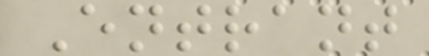Entrant
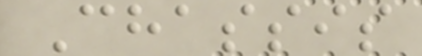Chassis
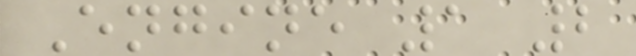Engine 1 2
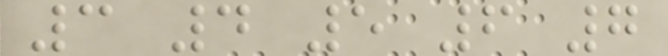3 4 5 6 7
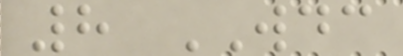8 WDC
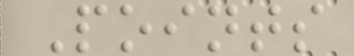Points
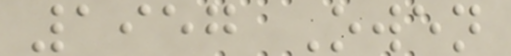1957 Owen
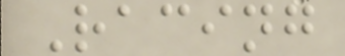Racing
